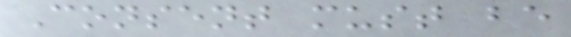Consent must be
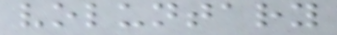voluntary
